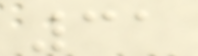31
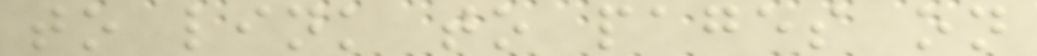to link to pages on
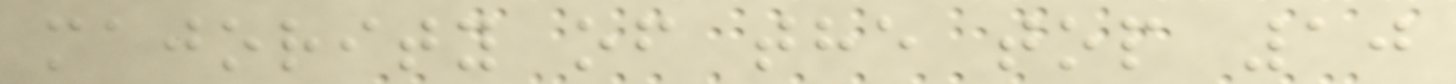majority of the top 10
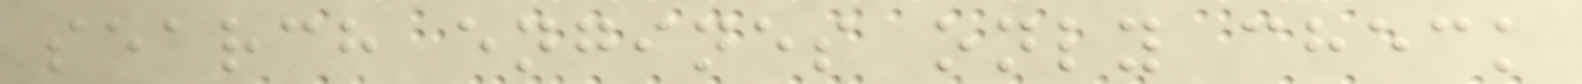search engines only check
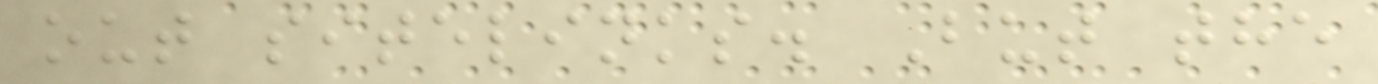out sitelinks. But the
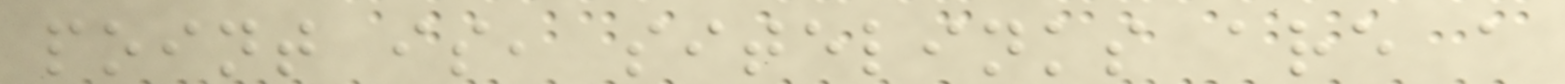point is, sitelinks are a
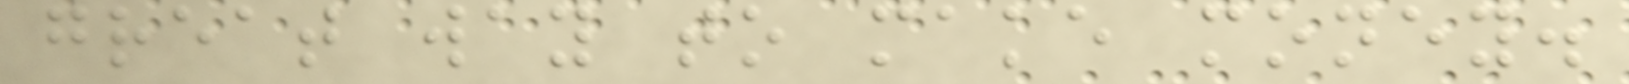great way to make money.
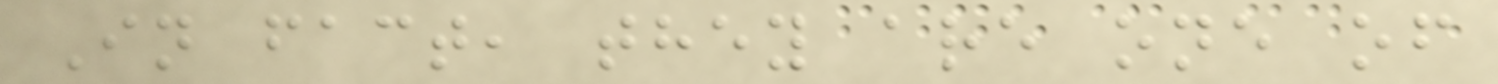In fact, they are one of
